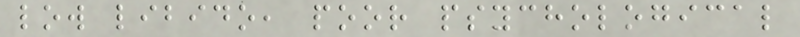low libido, poor psychological
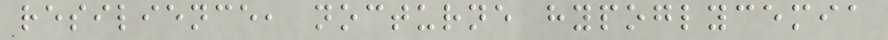resilience, nocturne hypoglycemia
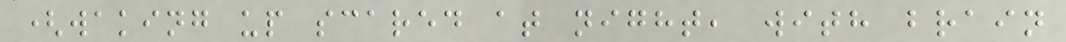(waking up scared at night, with brain
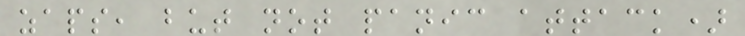zaps, but not panic attack)
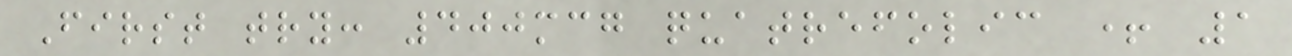First try: 400mcg quatrefolic + 1
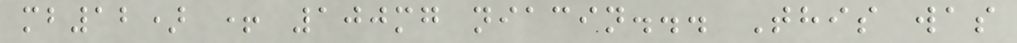mb12) + 100mg niacin... This was
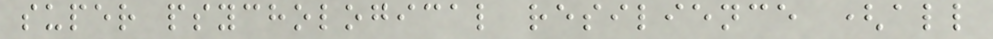super psychological resilience (all
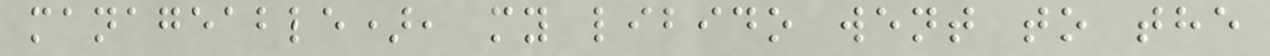manageable), my libido went to the
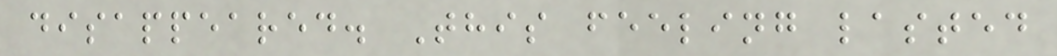disappeared. This feeling lasted
